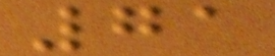71
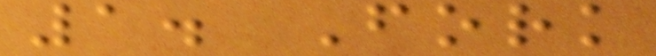1. Fork
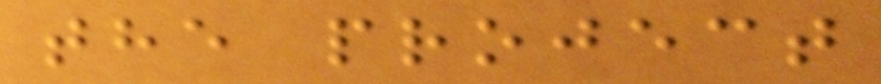the project
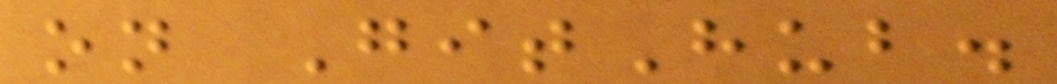on GitHub.
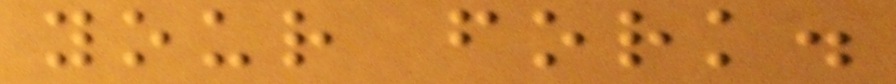your fork.
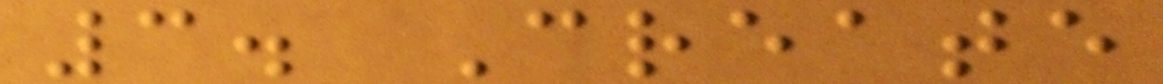3. Create
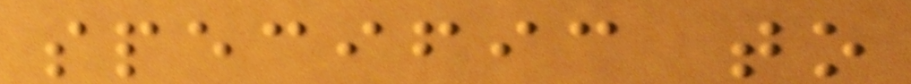specific to
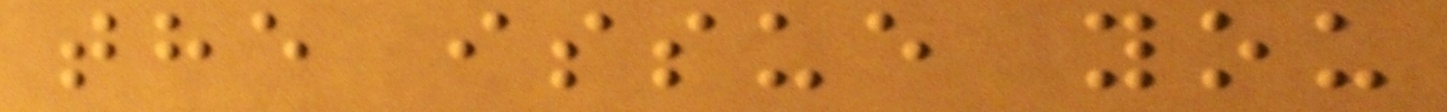the issue you
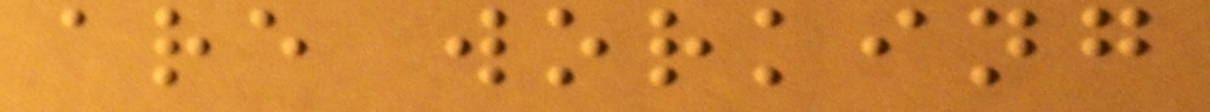are working
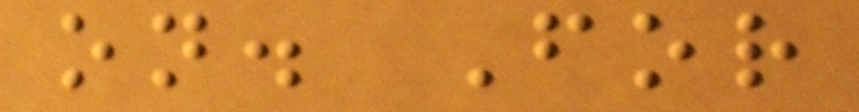on. For
